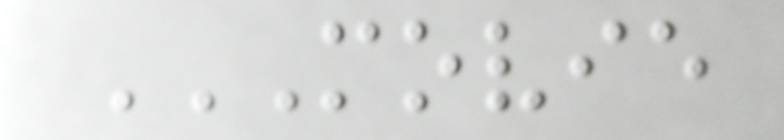MOVIE
